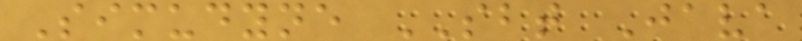Simudyne SBT Java
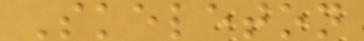Skeleton
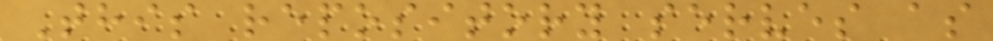This repository serves as
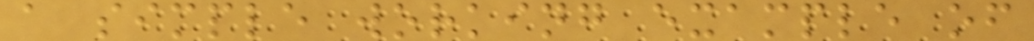a simple working example of
